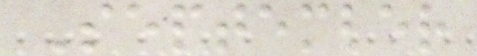September
